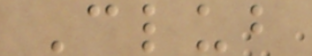Club
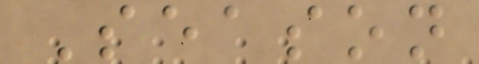Season
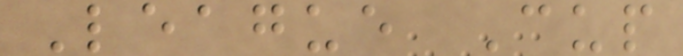League Cup
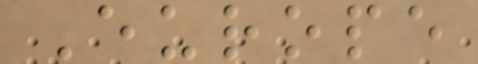Europe
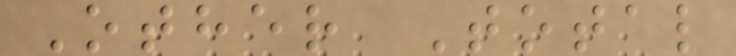Other Total
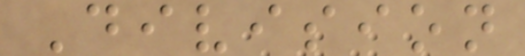Division
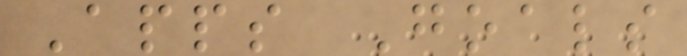Apps Goals
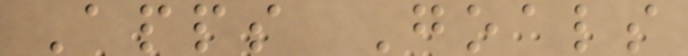Apps Goals
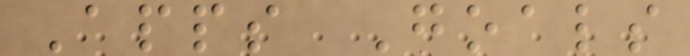Apps Goals
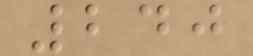240
